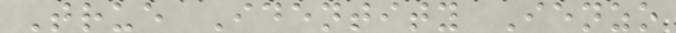True Identity Ienzo
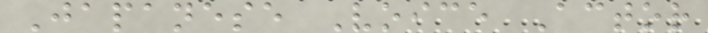Japanese Voice Actor
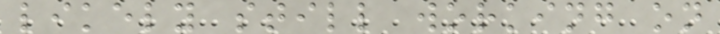likely still working on
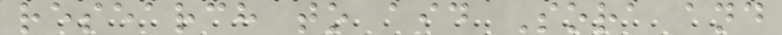research to aid Sora and
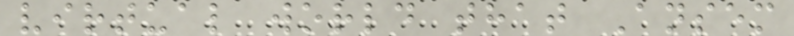virtual world that Ansem
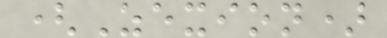(Zexion)
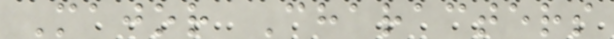Major Characters
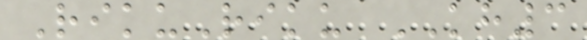RikuRiku KH3
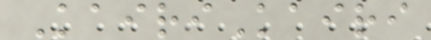KairiKairi
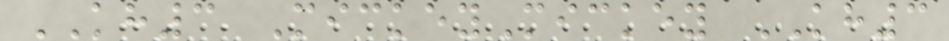KH3 MickeyMickey KH3
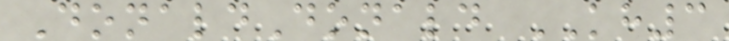DonaldDonald KH3
